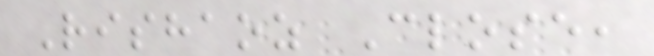Rishaoz Close,
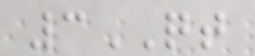3QT
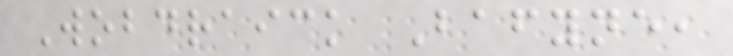Wobdraick Bafyne,
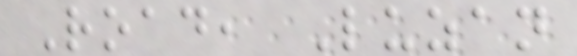Road, Luzan
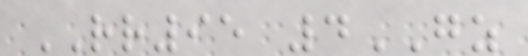RR95 4GZ
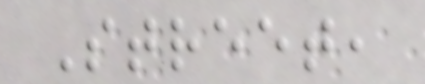Street,
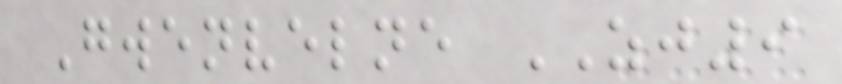Gwenvelne ZJ9
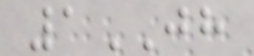1JH
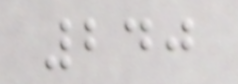240
